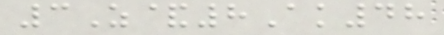3Z&8Ak48
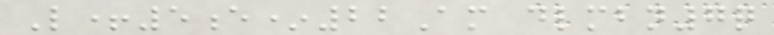L+5e*22Am dlmbn7q
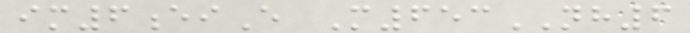im6eiE M653NH6
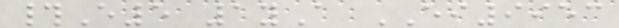#E5 1yA EI9953
